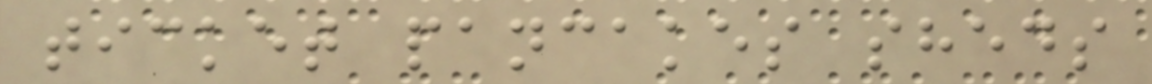ticket pancakes sheds
